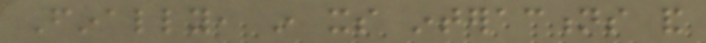Finally, in its interactions and
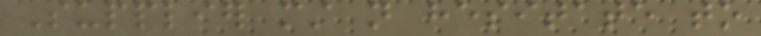Supplier must not hesitate to
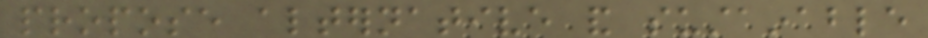propose alternative and sustainable
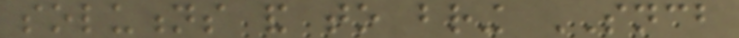solutions and to bring SNCB
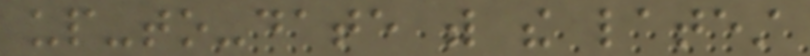up-to-date with the latest
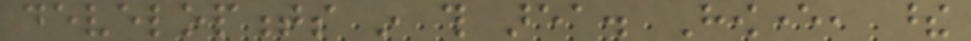developments in this area. However, these
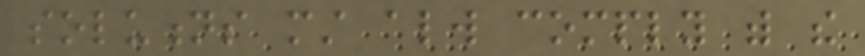solutions must always comply with the
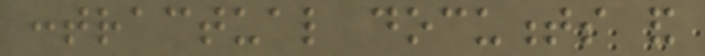contractual documents and
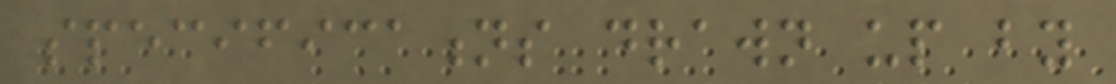specifications drawn up by
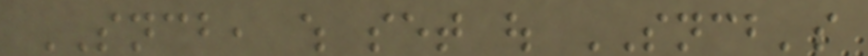SNCB, which set out SNCB's
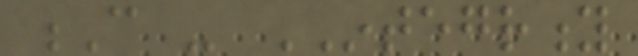C - INTEGRITY
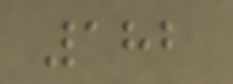182
